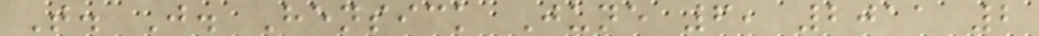T. J. Hensick June 6, 2011 2
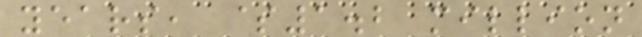years, $1.2 million
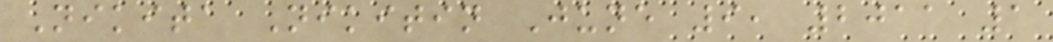Nikita Nikitin June 9, 2011 1
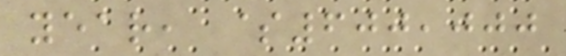year, $600,000
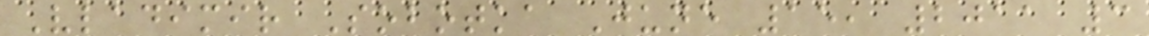Vladimir Sobotka June 15, 2011 3
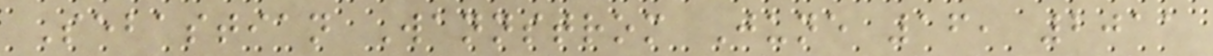Sebastian Wannstrom June 16, 2011
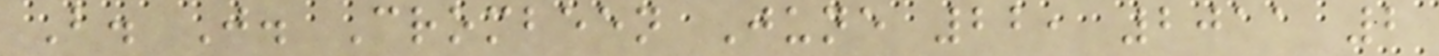B. J. Crombeen June 22, 2011 2
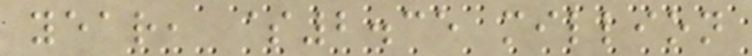year, $2.35 million
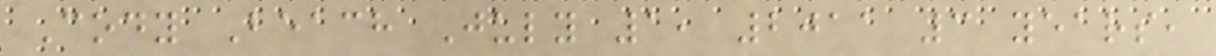Cody Beach July 1, 2011 3 years,
